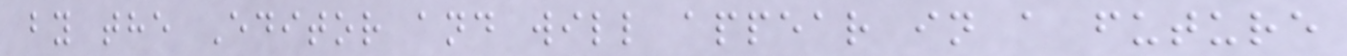by the Editor and will appear in a future
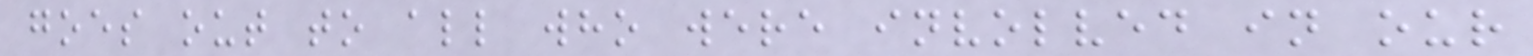goes out to all who were involved in our
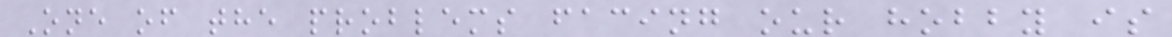One of the problems facing our hobby is
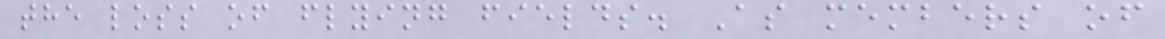the loss of flying fields. As members of
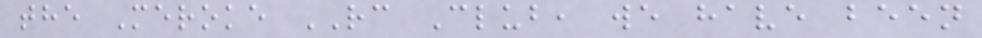the Meroke RC Club, we have been
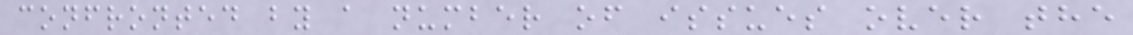confronted by a number of issues over the
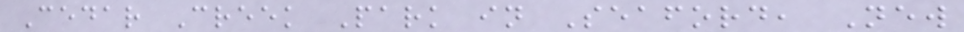Cedar Creek Park in Seaford, New
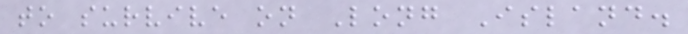to survive on Long Island.
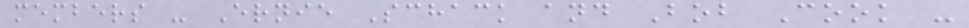members - Ernie Schack and Bob Cook -
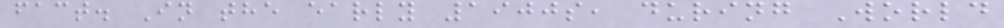fact. In the early 1900s, during World
